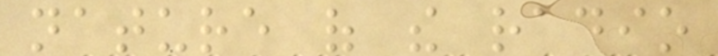nature of the radio
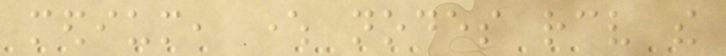medium, where nodes receive the
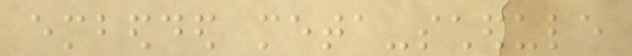embedded meta-schedule
